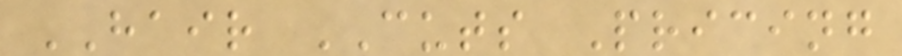HAIR CUTS Pricing
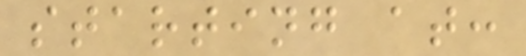starting at:
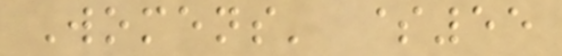Womens' $55
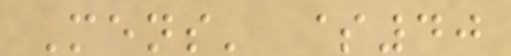Mens' $40
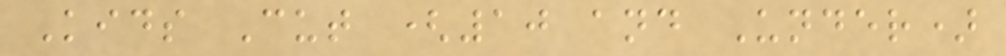Kids Cut (10 and Under)
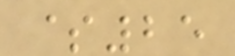$25
